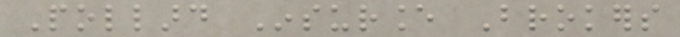Pollard Insurance Brokers
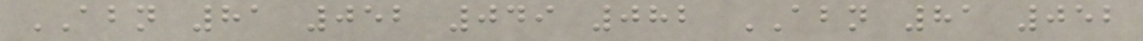ABN 81 052 049 082 ABN 81 052
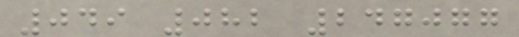049 082 247077
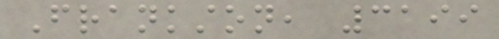Frankston, 3199
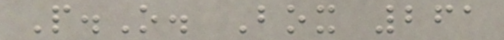P.O. Box 261
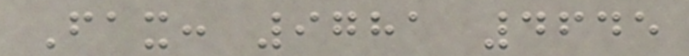Fax: 9781 4645
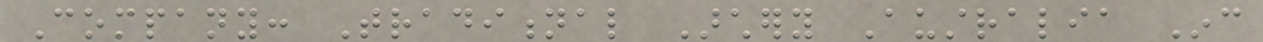Company: Traditional Archery Australia Inc
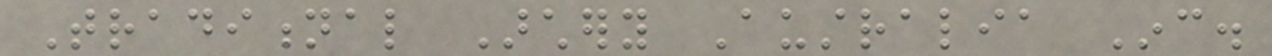Traditional Archery Australia Inc.
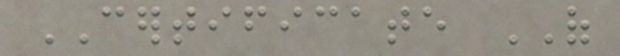CERTIFICATE OF
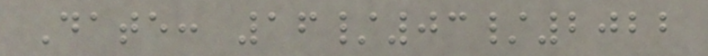Date: 16/03/2022
